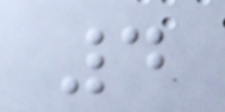4
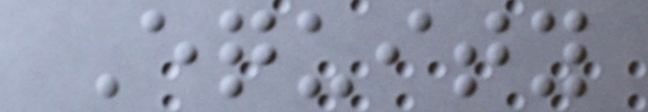Equity
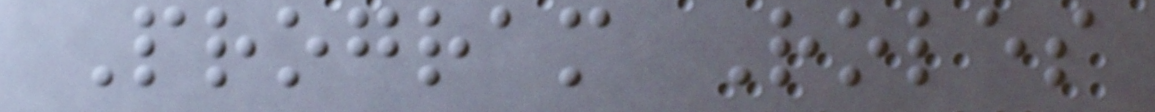Program Roles
